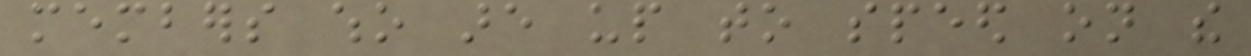members who are up to speed on the
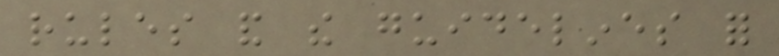rules and the guidelines for
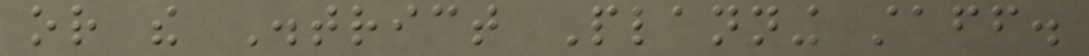or the District Planning staff.
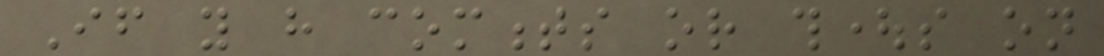If you have comments or thoughts on
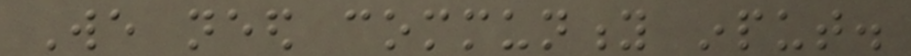We need community input.
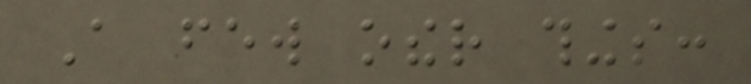A few other things:
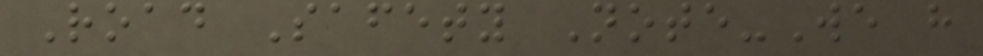Road Safety Note-We have
